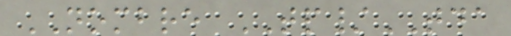NOMBRE TP/TDA
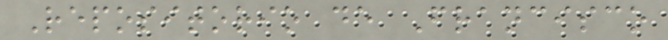Repositorio de Francisco
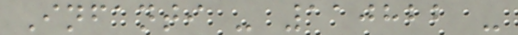Infanti - 110822 -
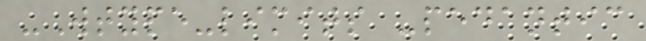-Wtype-limits -pedantic
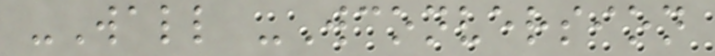-Wall -Wconversion
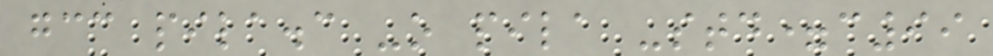gcc pila.c -o pila -std=c99
